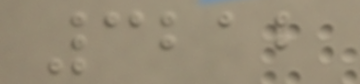3212
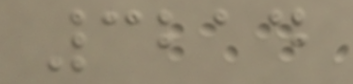3214
